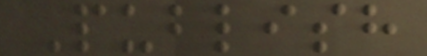Publish
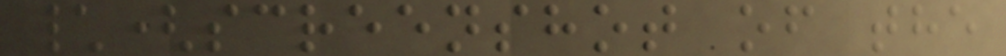\(screenshot of the
